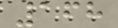168
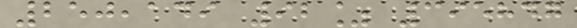250,149 92% 395847
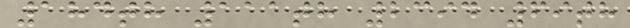184th 111th 2394 69th
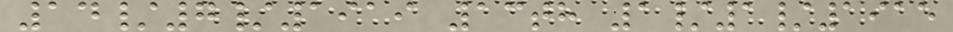14/7/1919 13th 1/1/1915
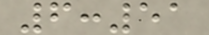6:51
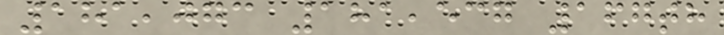181,073 181,537 167th
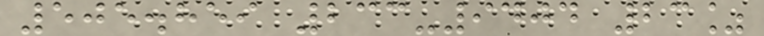505.859 233-9404 23%
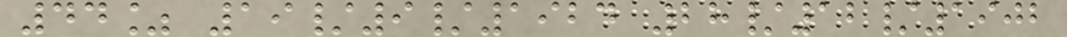44% 19/9/1924 28/12/1902
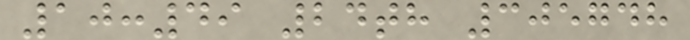10:49 24th 305748
